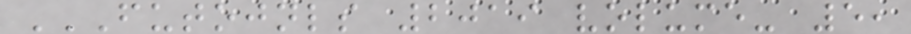FUTOJNLS 2019 VOLUME- 5,
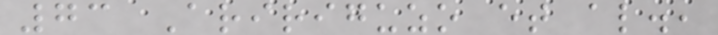73 Aririguzo et al.,
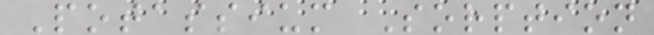Potassium Sorption
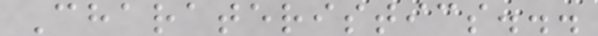Charateristics...
